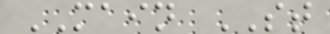MAIN ST
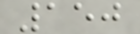150
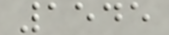1545
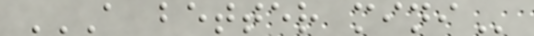A BETTER MINI
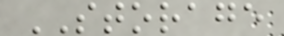STORAGE
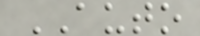AUTO
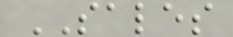SALES
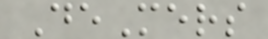DeMers
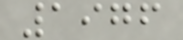1976
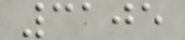3105
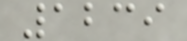1239
